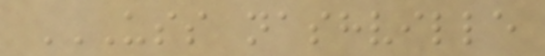USS NASHVILLE
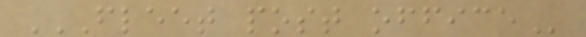FLEET POST OFFICE
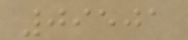09501
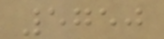5750
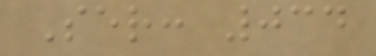Ser: 034
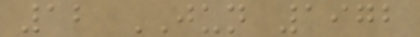12 JUN 1972
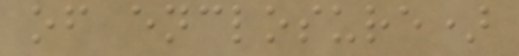of enclosure)
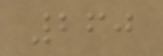260
